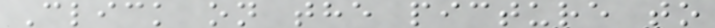Click on the picture to
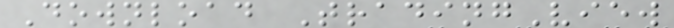Download TradingView
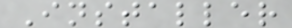Installer
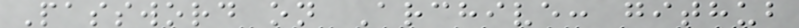Password on Archive: github
